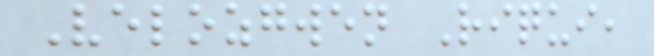Velozgwen Riqui,
